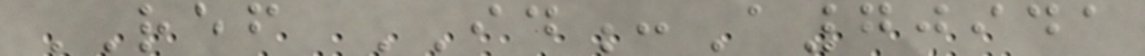REF ID:A70941
